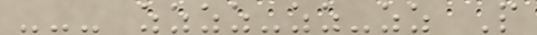--- zzzz-zz-zz P
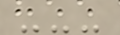---
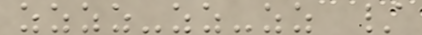zzzz-zz-zz /
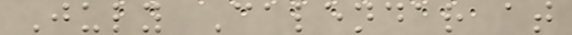July Calendar at
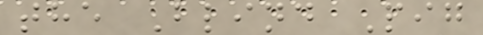the Blind Pig
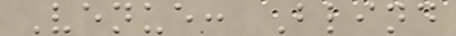Venue: Blind
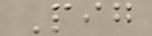Pig
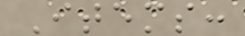Items:
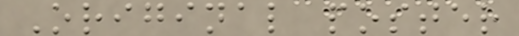Original poster
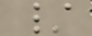/
